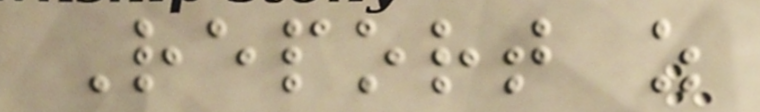Report as
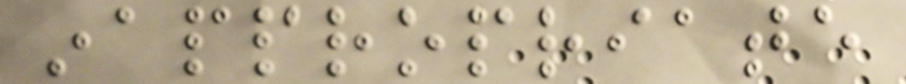inappropriate
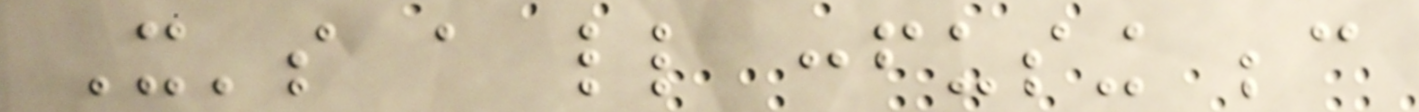It's a little confusing because
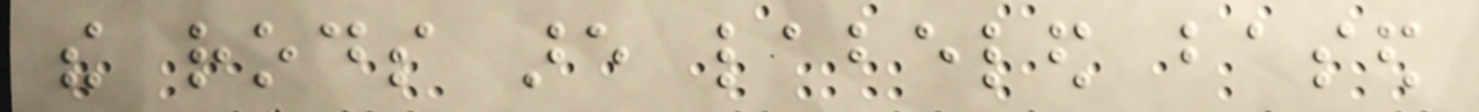the rods are labeled based
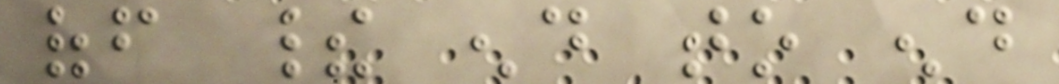off their end to end
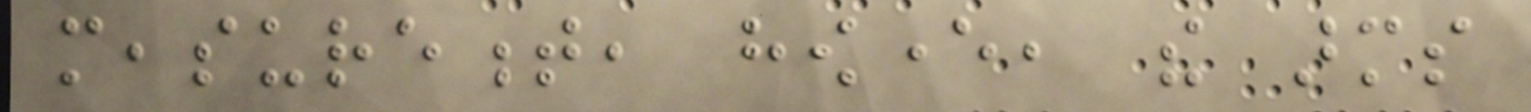measurement, however, the arms
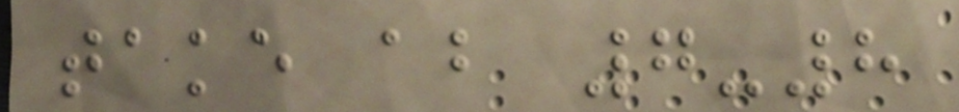take about 7-8
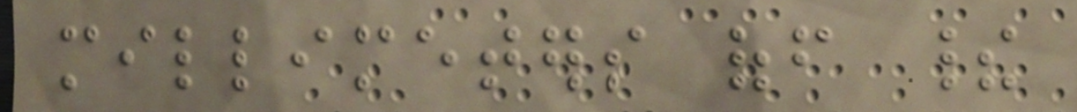millimeters off their
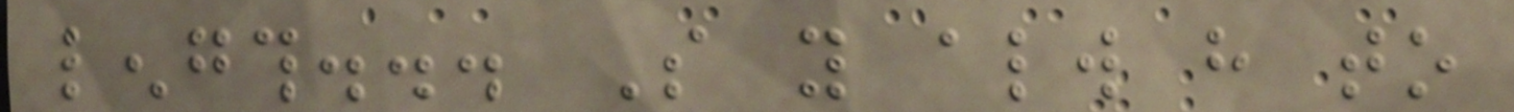length... So you always have to
